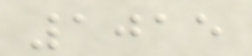1015
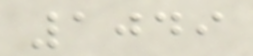1049
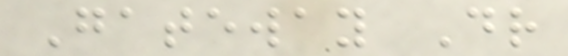Gateway Dr
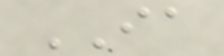IA
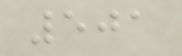501
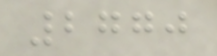2770
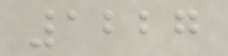1227
